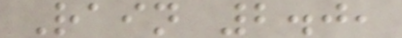Rain 2.0,
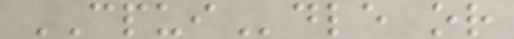CPUIdle or
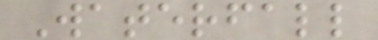Waterfall
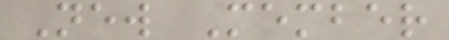New Member
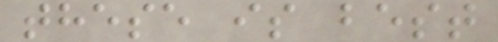these is best
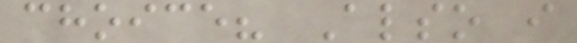choice? Also i
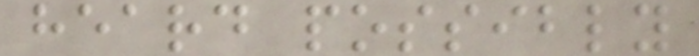heard possibly
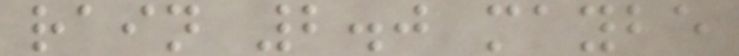rain 2.0 maybe
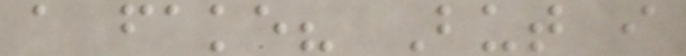a fake? But i
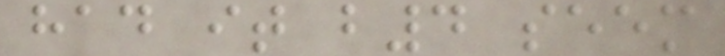had it b4 seem
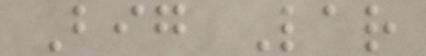Big Lar
